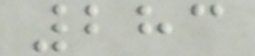283
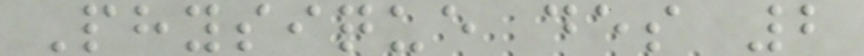Physique des 2
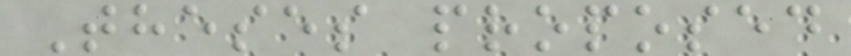Theses proposed
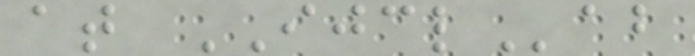at IJCLab
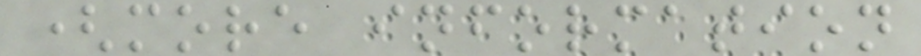(more information
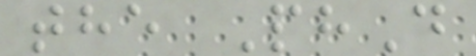the PhD
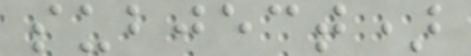subject)
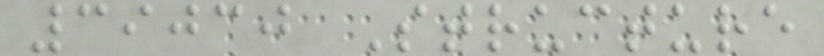39030 Structure
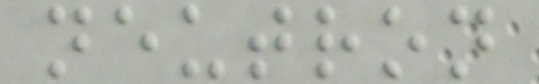neutron
